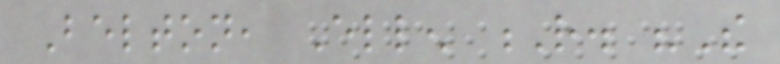Belton, Ellen R. "The
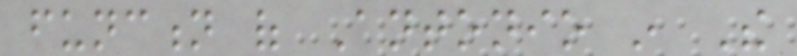function of Antonio in The
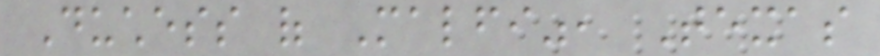Duchess of Malfi", Texas
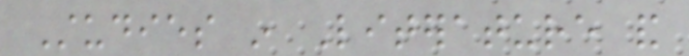Studies in Literature and
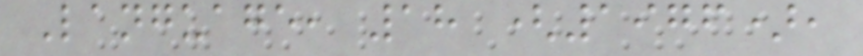Language, 18 (1976),
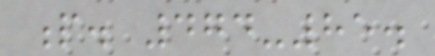p. 474-85.
